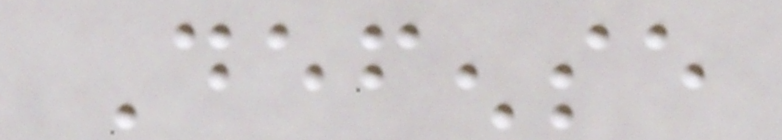Defense
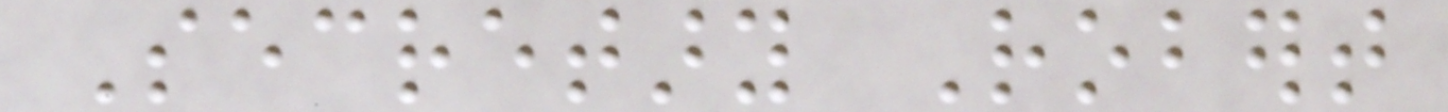Secretary Robert
